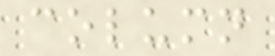column
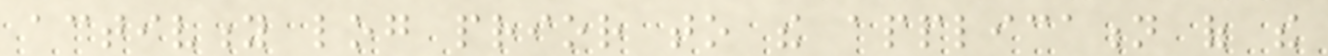activity log prior to the application of the
